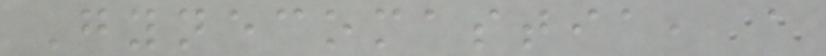Gynecomastia, a
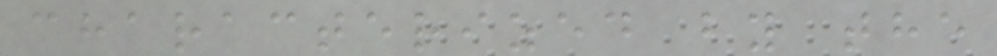characterized by the
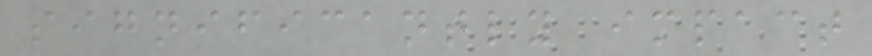significantly impact
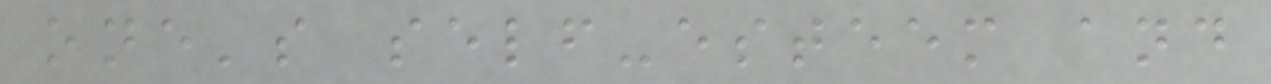one's self-esteem and
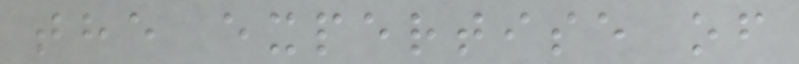the expertise of
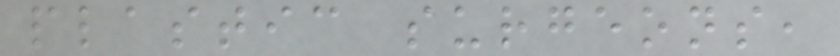plastic surgeons,
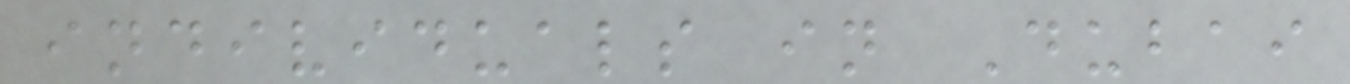individuals in Dubai
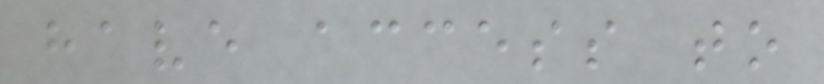have access to
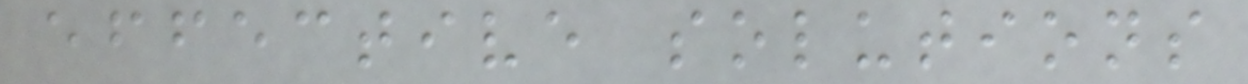effective solutions
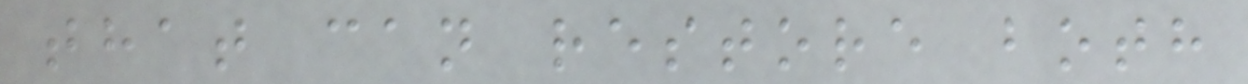that can restore both
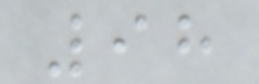98
